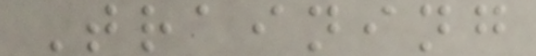Training
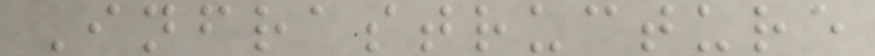Infrastructure
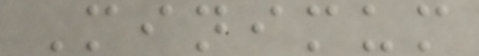Minimum
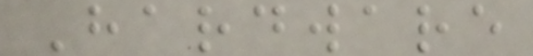Hardware
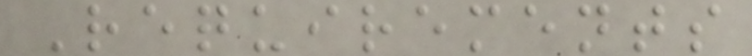Requirements
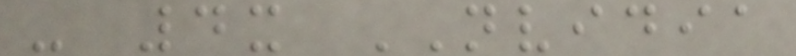- 4x NVIDIA
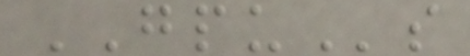GPUs
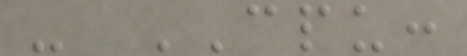- CPU:
